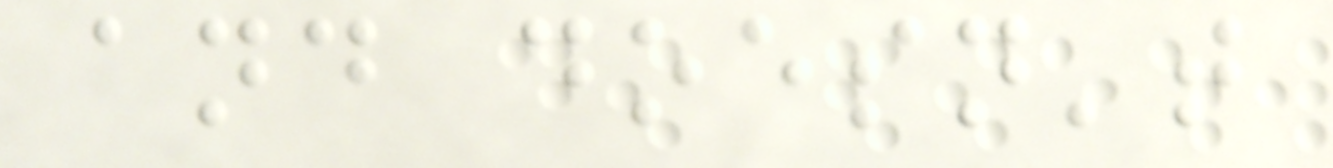and doesn't
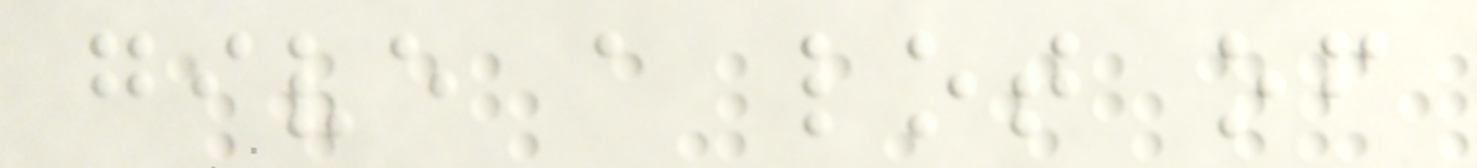give a lot of
